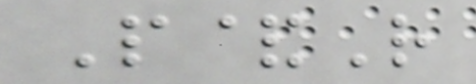P&R
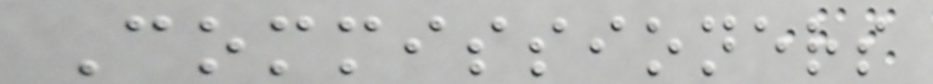Commissioners
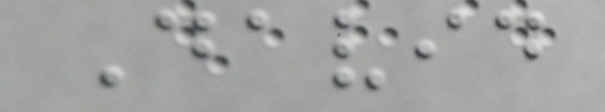David
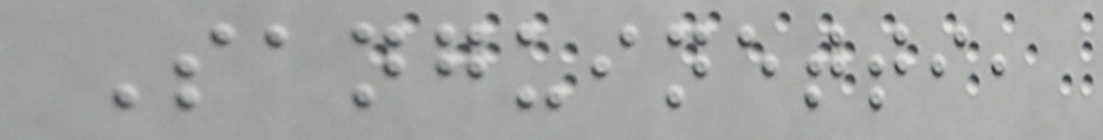Sanguinetti,
